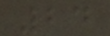24
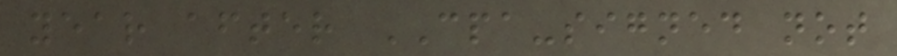year after CPA-signed not
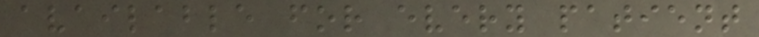available for every patient
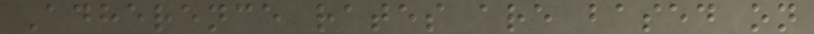Adherence rates are based on
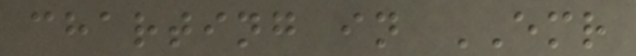charting in EMR
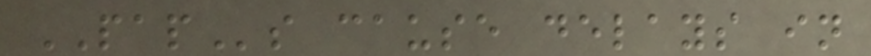PAPs cause delays in
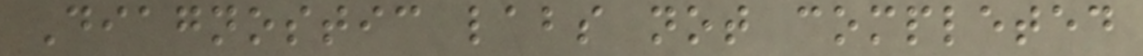Diagnostic labs not completed
